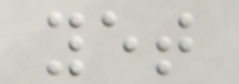yet
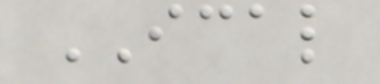ICAL
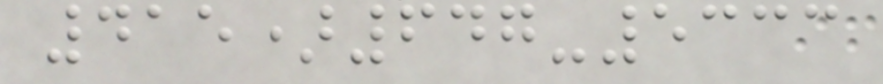415)647-5333
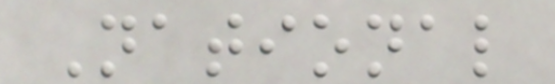National
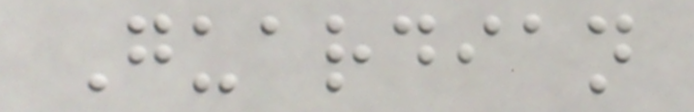Guardian
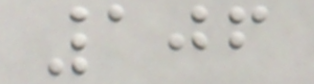106
